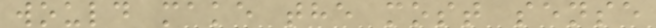would make the most sense
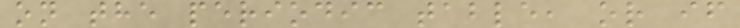on the periodic table, or if
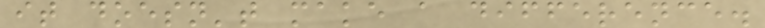it doesn't make a difference.
